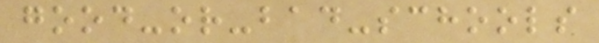good-or-bad-schools
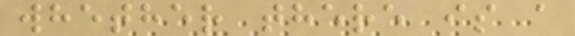whether there is a
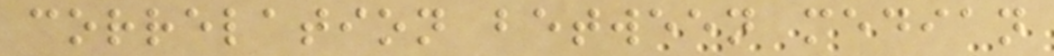correlation between median
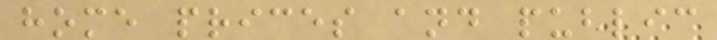home prices and public
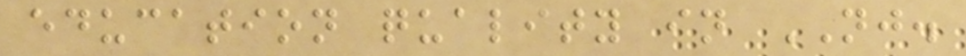education quality in NJ.
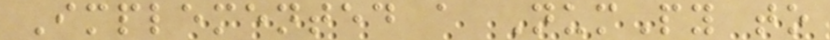Implemented a NumPy to
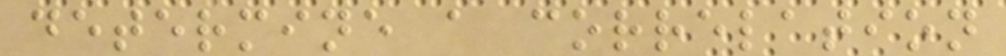determine a correlation
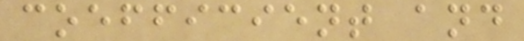coefficient and
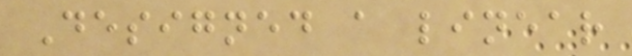Designed a linear
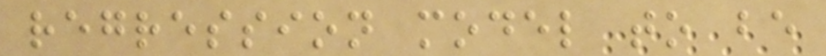regression model to be
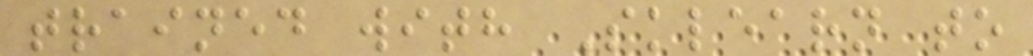trained with Sklearn to
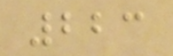223
